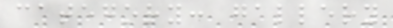category: gallery
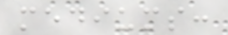mediums:
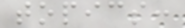topics:
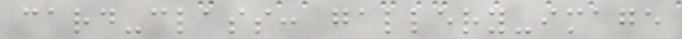card-class: gallery-image
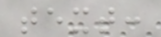text:
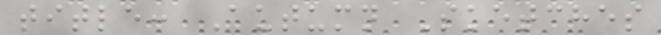title: Autumn Sketches
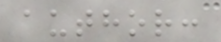author:
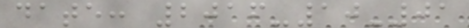date: 2016-10-01
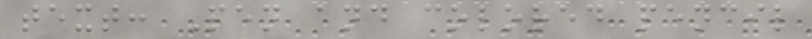text: Pen and colored pencil
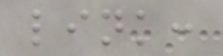link:
